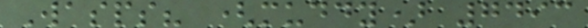Wasps? (muddy) 7493
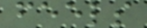feels
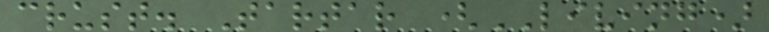crust. Tartar (LIVING)
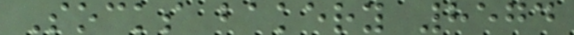Socks bakery 8574
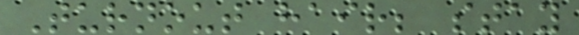Turnout hair; stay
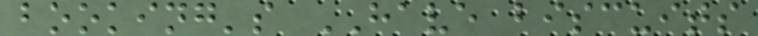booking's HAVE biscuits
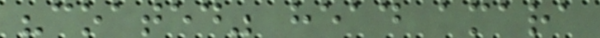"coated" head amara
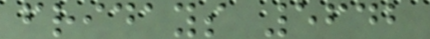fridays 5642
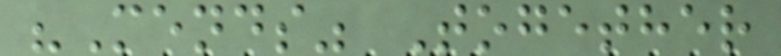"Mends" Together
